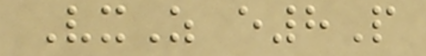VxZ e8P
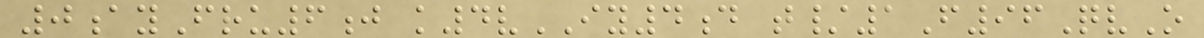0ayFru6j k4vIY4d t/1F96QvO
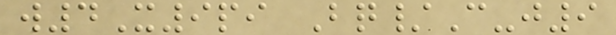w4X9pi Bq/C-j9
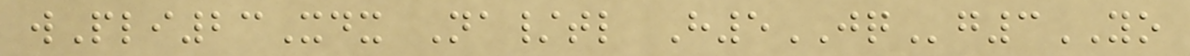wPli23Xdx Na/tl H5JQg3YO
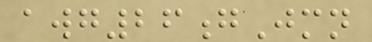awg26gJmn
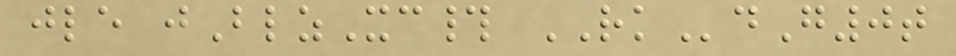jle jBlzXc# RKdG0t
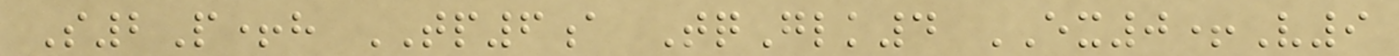S2P+h TP6a TqGlk4 EX0+V9
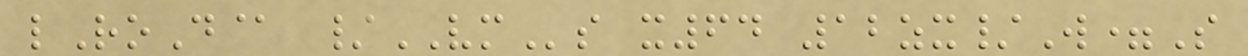lRoD@ /VMs x64 12zx/W=S
